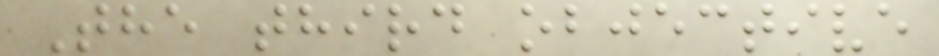The third objective
